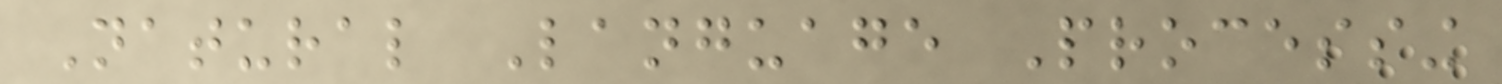Natural Language Processing
